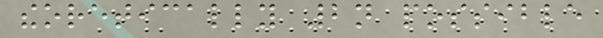theoretically 2n possible
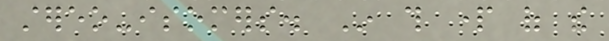stereo-isomers. In this part of the
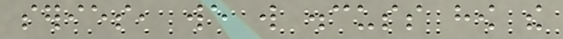series, we will discuss how the
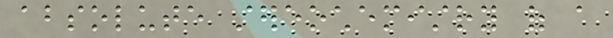absolute stereochemistry of a
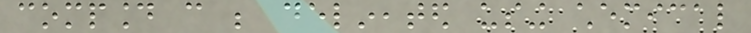compound can be delineated using chemical
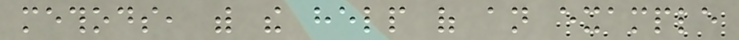methods, with the help of an example
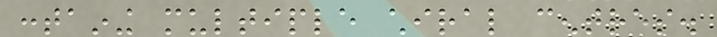containing multiple chiral centres.
